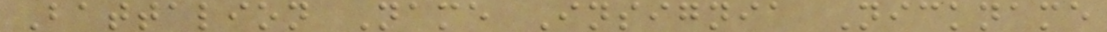Battalion Name Insignia Nickname
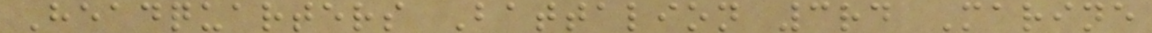Headquarters Battalion 3rd Marine
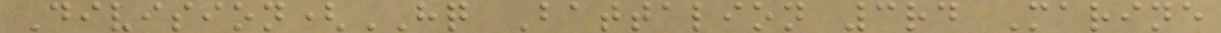Division(HQ Battalion 3rd Marine
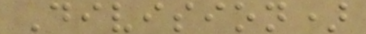Division)
